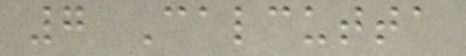7 Calcutta
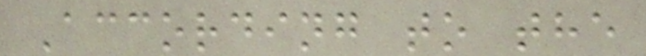According to the
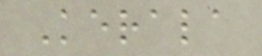Kerala
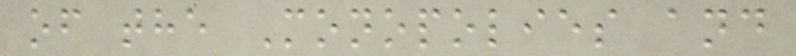of the Monopolies and
